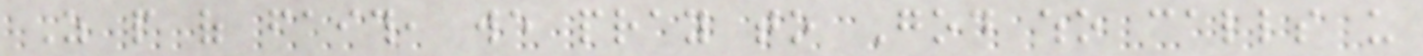As people of faith, we pray to God who calls us
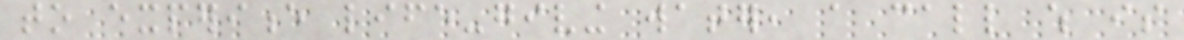to experience life-giving water, a call which is
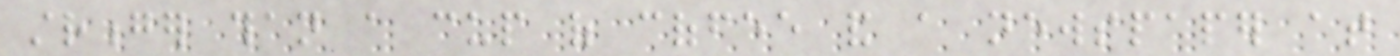stronger than a cup of coffee and a newspaper at
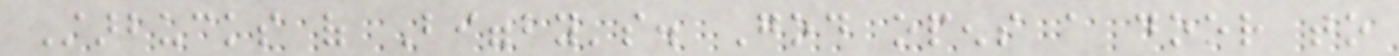Starbucks of Biggby's. God opens a door to
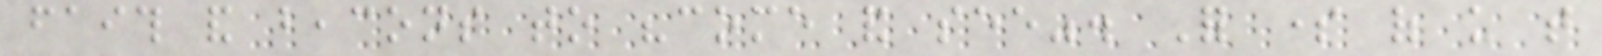faith and beacons to "come and see". For some of us that
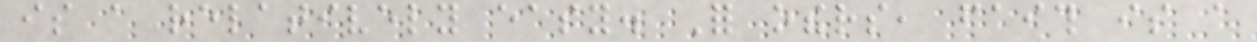is a relatively easy. For others, faith is a
